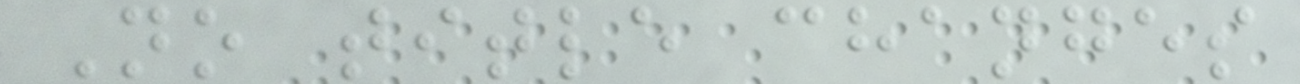No title changes
